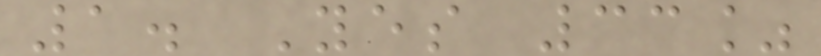1. Yes 33%
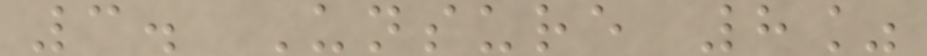3. Unsure 8%
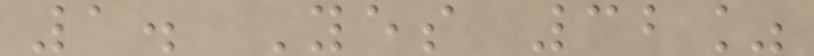1. Yes 32%
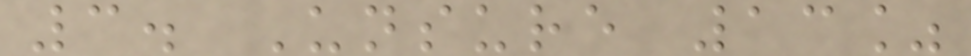3. Unsure 13%
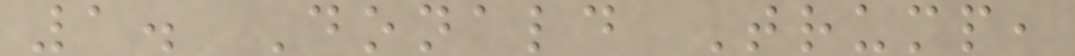1. Donald Trump,
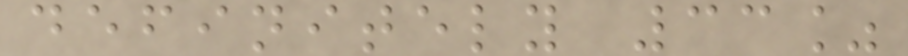definitely 33%
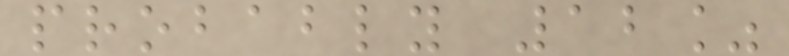probably 12%
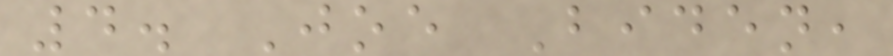4. Joe Biden,
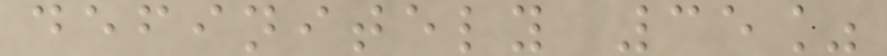definitely 35%
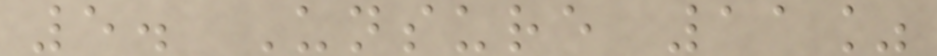5. Unsure 11%
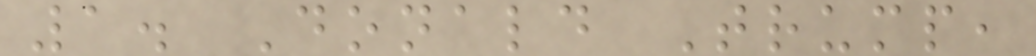1. Donald Trump,
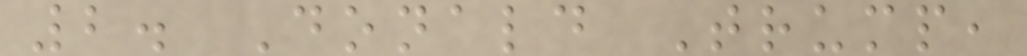2. Donald Trump,
